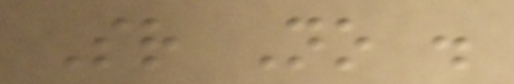Sr No .
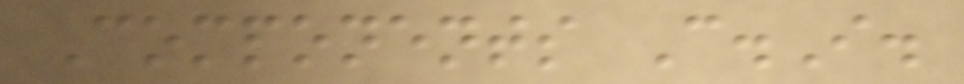Components C.I.
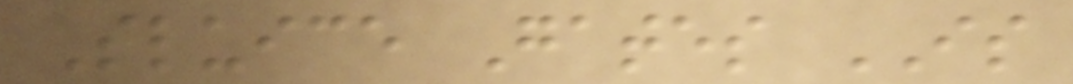Sluice Gates IS
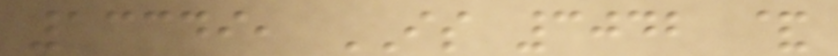13349, IS 3042 &
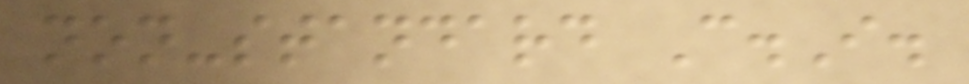non-standard C.I.
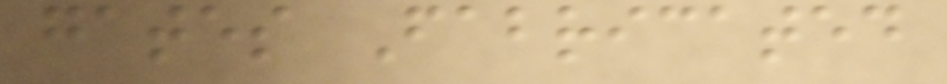gates Fabricated
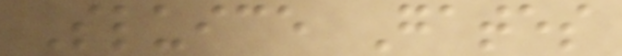Sluice Gates
